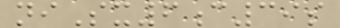niSx6c39s
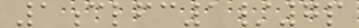1clfc1/7p
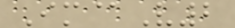Im@V2
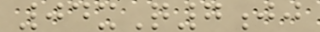04xQ7jj
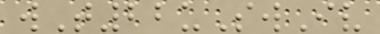wT22uSwIv
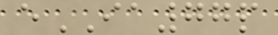eIA77p
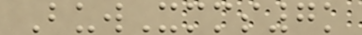BuwXmms7k
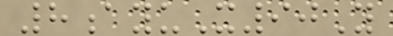8ayuX90Y
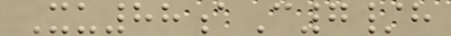Xu88aC7/h
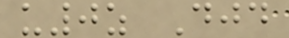u0z Djd
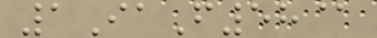1IaF58@
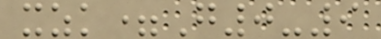xzk=G0-9
